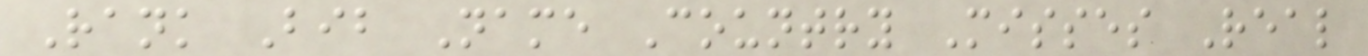Rank Bib Name Country Misses Real
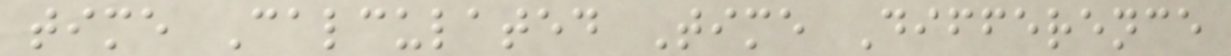time Calculated Time Difference
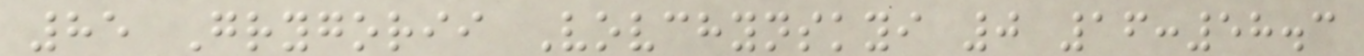85 Grygorii Vovchynskyi 0 16:58.3
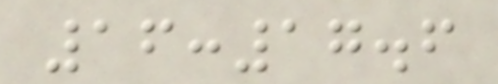16:17.6
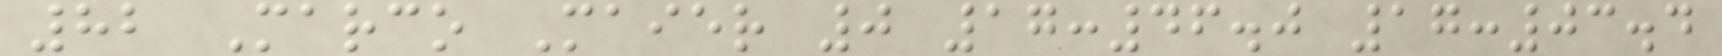82 Marco Maier 0 17:46.0 17:03.4
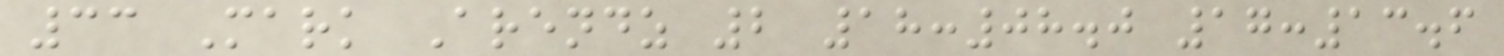33 Mark Arendz 2 18:08.0 17:13.6
